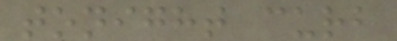tonight curb
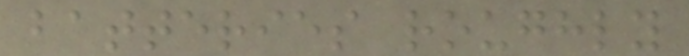batteries roughly
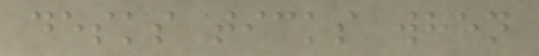desks ticks when
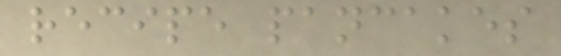recipe pancakes
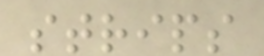strips
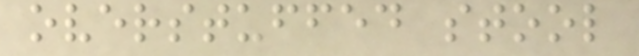overstuffed stool
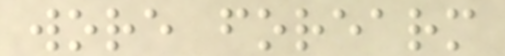wore forearm
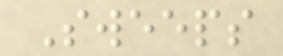Sweeps
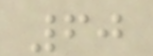60
